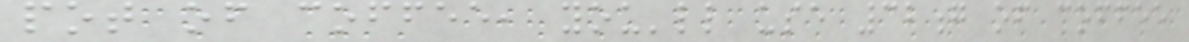pot of coffee, you'll use 32g of coffee
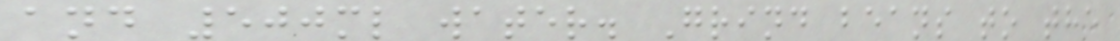and 500ml water. Grind beans to the
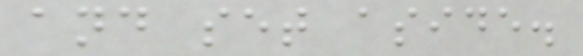and set aside.
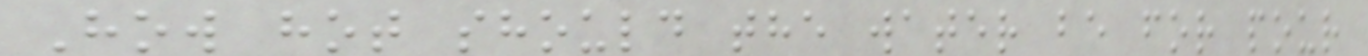How hot should the water be for pour
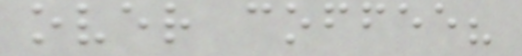over coffee?
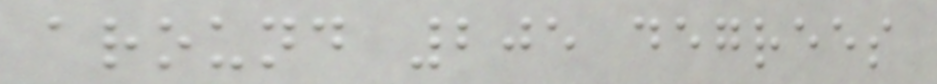around 205 degrees
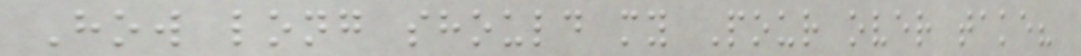How long should my Pour over take?
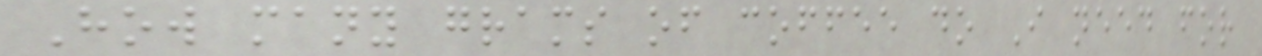How many grams of coffee do I need for
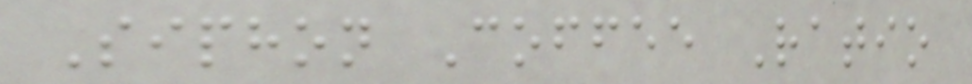Siphon Coffee Ratio
